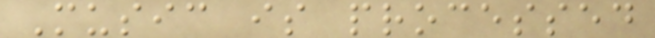Music is processed
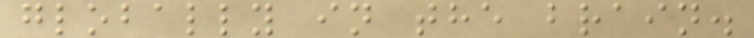globally in the brain.
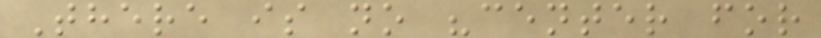There is no "center for
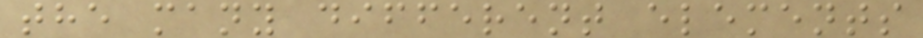the many different elements
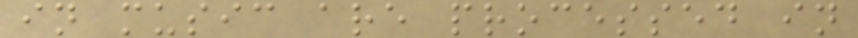in music are processed in
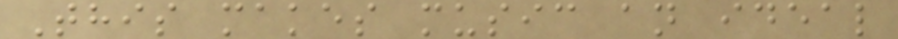This makes music an ideal
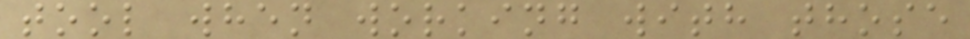tool when working with those
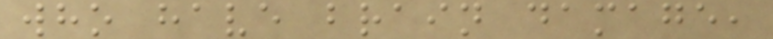who have brain damage,
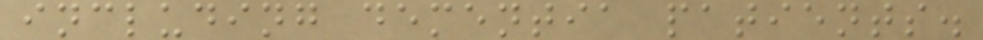including dementia patients.
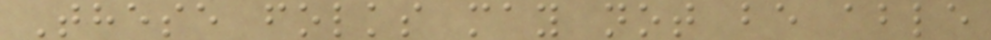These folks may not be able
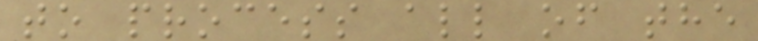to process all of the
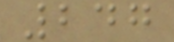247
